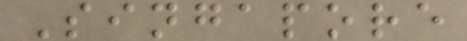Singapore
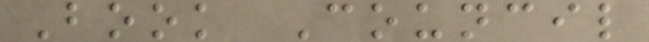Book Council
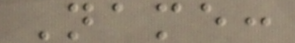Name:
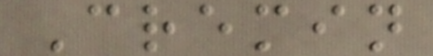Cremin
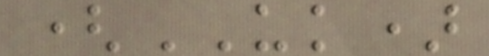(UK)
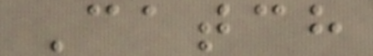Catch
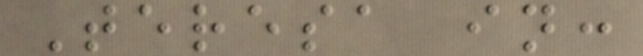Teresa in:
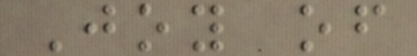Joy of
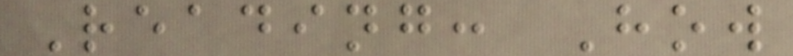Reading: How
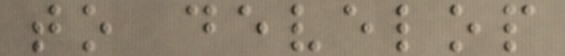to develop
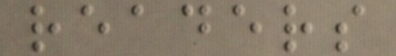readers
